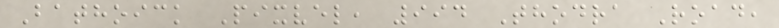Bathoick Pixvel, 994 Thodra Road,
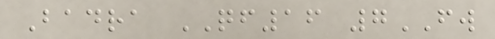Badra QF16 7FW
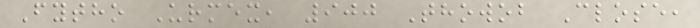Fytho Urmex, 900 Thowob Close,
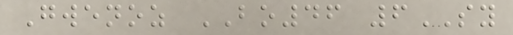Gwenoz BO46 6SY
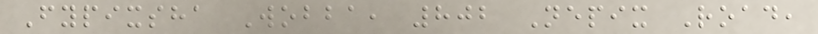Fypixsha Wobba, 802 Nepix Road,
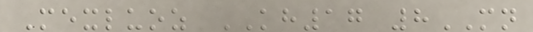Mexluoz KH17 8MN
